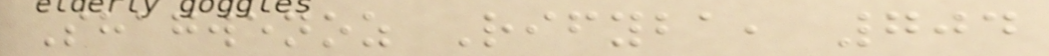Shagwenoz Rifyba, 704
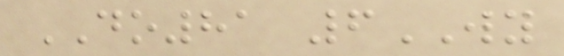DO81 6WY
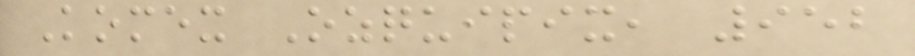Komex Ozquipix, 952
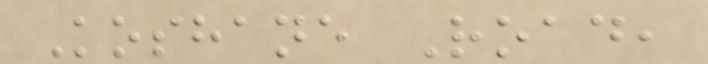Koshane Road,
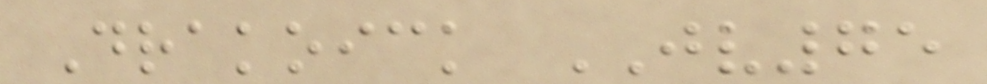Drakoick JV75
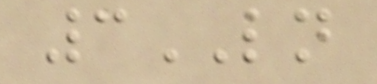3LN
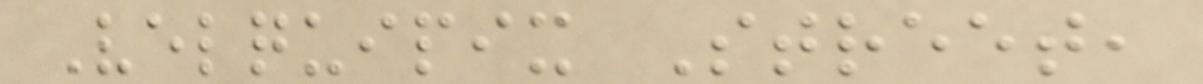Velquipix Street,
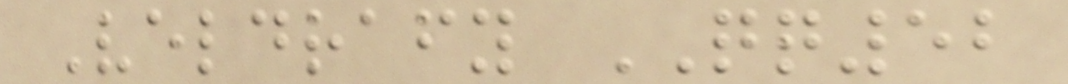Veldrafy QQ52
